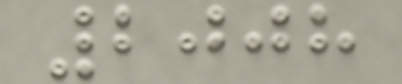2008
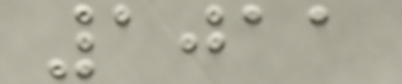1011
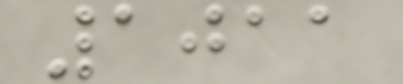1011
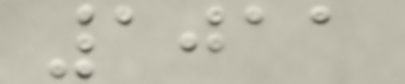1011
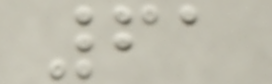61
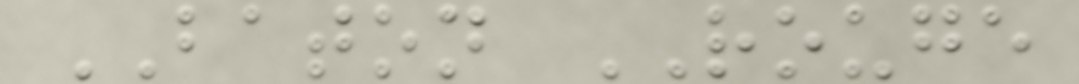BATON ROUGE
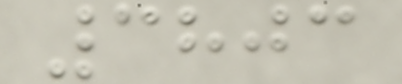3803
